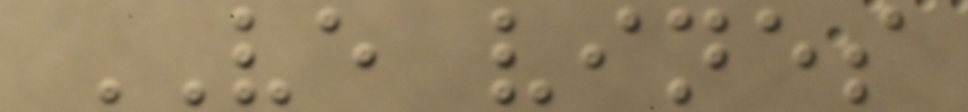VE vines
